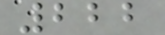222
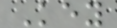Key
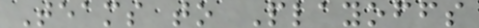Teams to Playoffs
